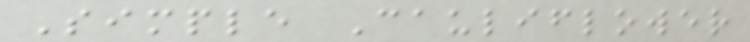Simple Cauliflower
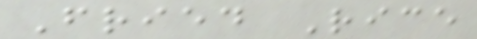Fried Rice
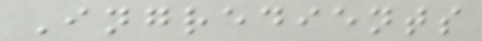Ingredients
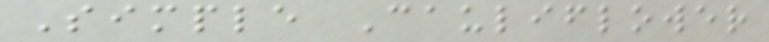Simple Cauliflower
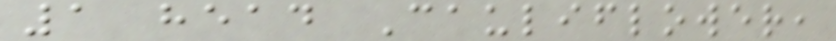1 head Cauliflower,
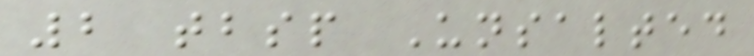2 tbsp Unsalted
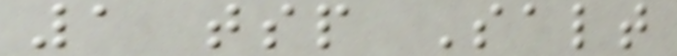1 tsp Salt
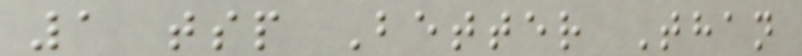1 tsp Better Than
